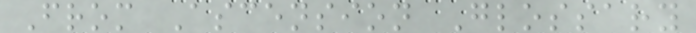From Ascension Glossary
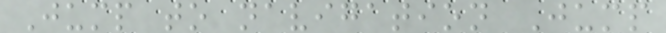Jump to navigation Jump
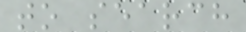to search
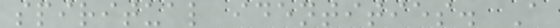spiritual identities. A
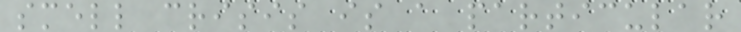smell crisis is a particular
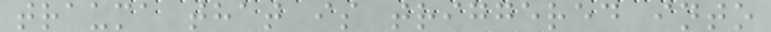trauma that is triggered into
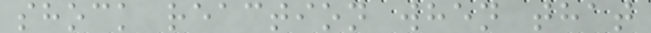shock reaction when that
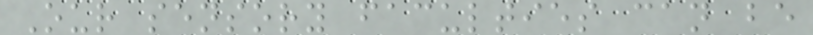Our sensory faculties can be
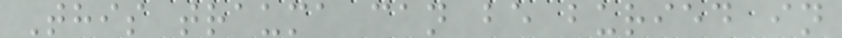This trauma can be buried in
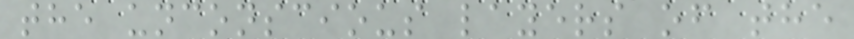the unconscious layers of the
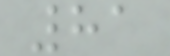81
